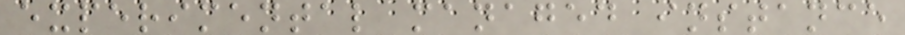experimental managed instance
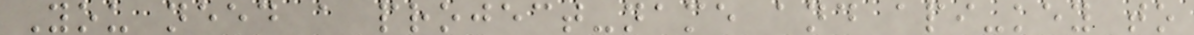You need a project-name and api-key to
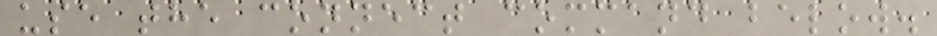use the connect command below.
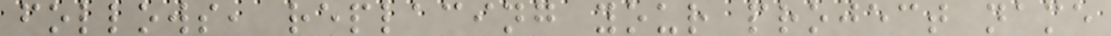follows, replacing your project name
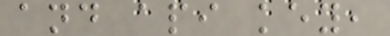and api key,
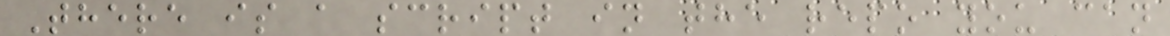There is a script in the repo you can
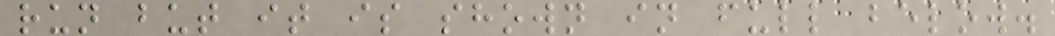run but it is shown in full below.
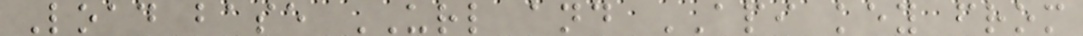Load base URL and API key from
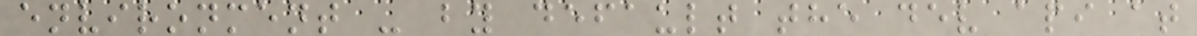environment - by default the dev api at
